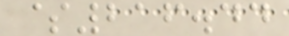$216.44
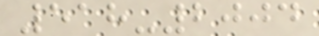518-2004
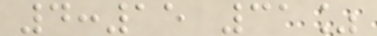4:15 31%
